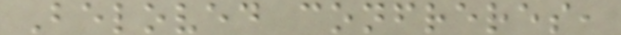Beloved confreres,
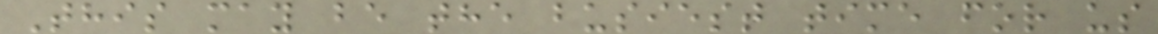This may be the busiest time for us
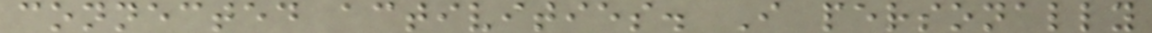connected activities. I personally
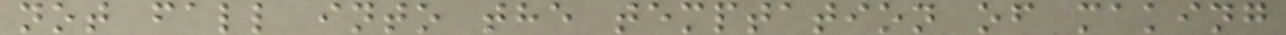not fall into the temptation of making
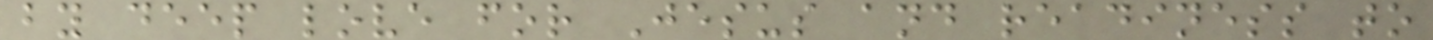by deep love for Jesus and readiness to
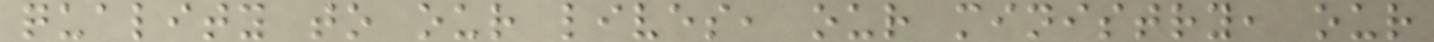quality to our lives, our ministry, our
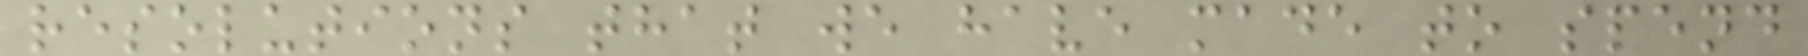resolutions that we have made to spend
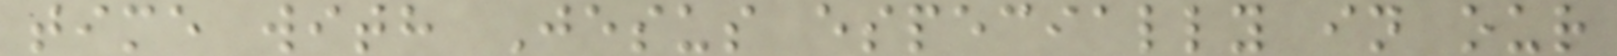time with Jesus especially in our
